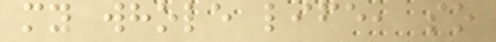my whole life, so
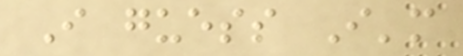I guess I'm
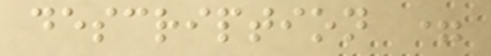description =
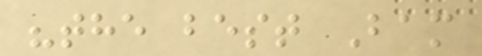"the best Bam
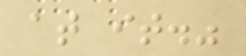at it."
